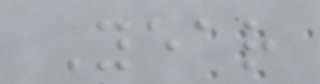Year
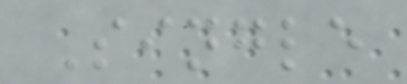Single
